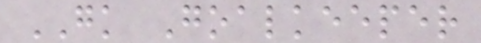GK Goalkeeper
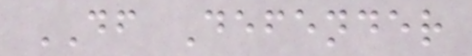DF Defender
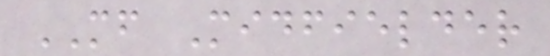MF Midfielder
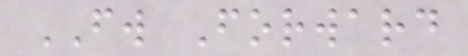FW Forward
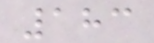183
